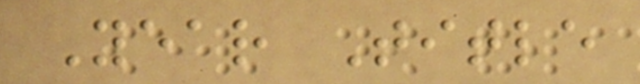Year Title
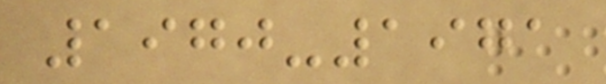1970-1971
